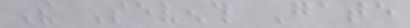The Seventh Gate
